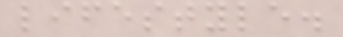lifestyle.
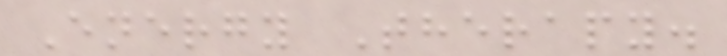Energy Therapy.
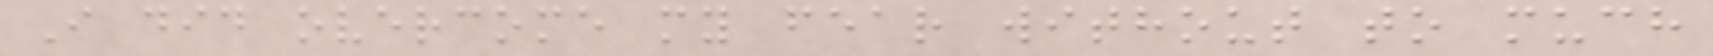I did overcome my fear without to much
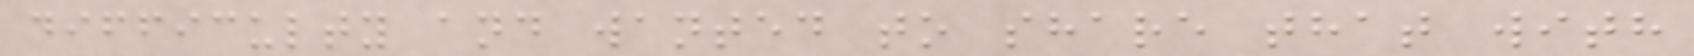difficulty and wanted to share that with
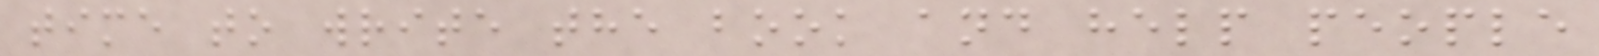time to write the book and help people
